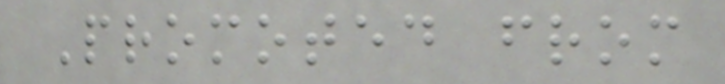Promoted from
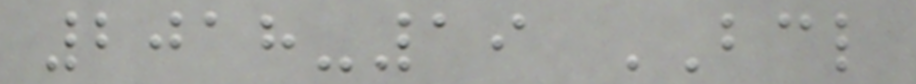2018-19 BCL
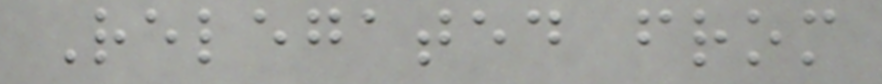Relegated from
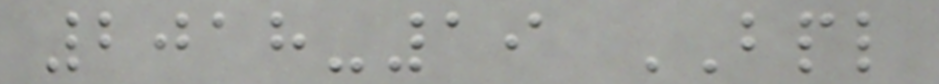2018-19 BPL
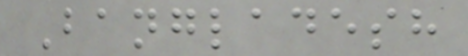Bangladesh
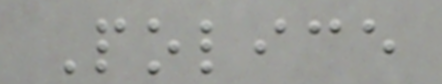Police
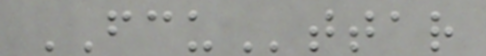FCUttar
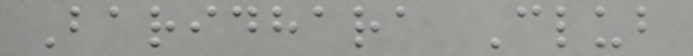Baridhara Club
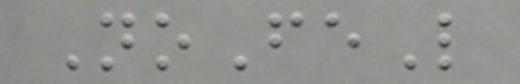NoFeL
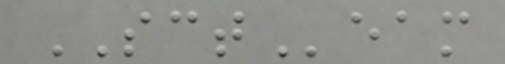SCTeam
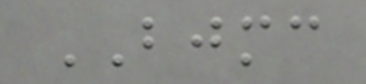BJMC
